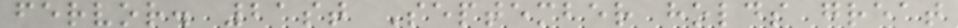fervor. 21st September holds great
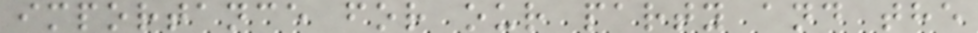importance for our party and the
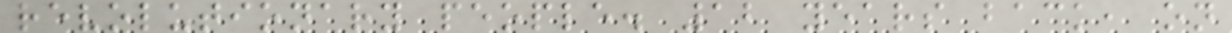revolutionary people. 12 years back, on
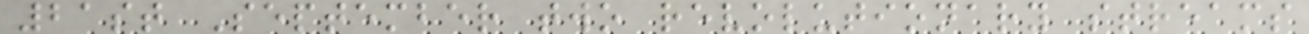21st September two revolutionary streams
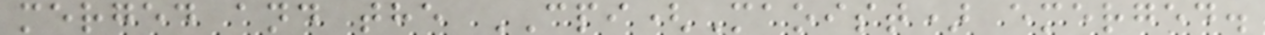merged and the CPI(Maoist) emerged.
